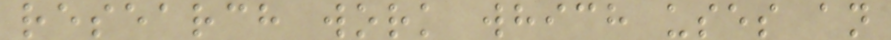research work which uses an
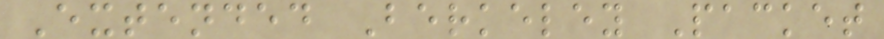Extended Berkeley Packet
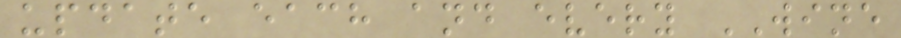update each and every WINE
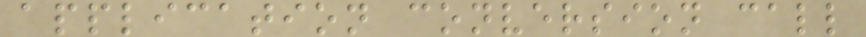application conversion call
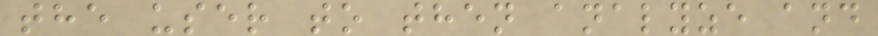the user to then analyze and
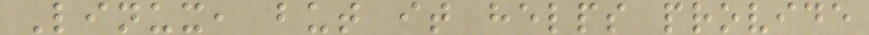Linux, but it helps provide
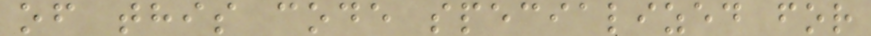of this code specialized for
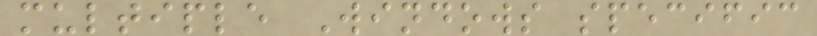multiple Windows specific
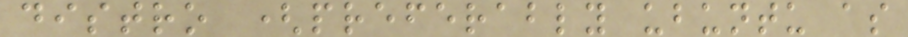distro (preferably ubuntu as
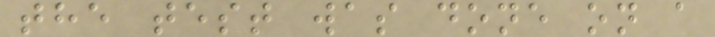the test was done on a
